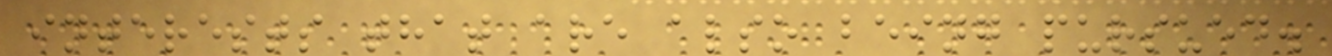interests that are also being pursued.
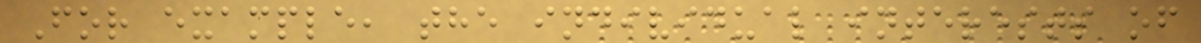For example, the individual interests of
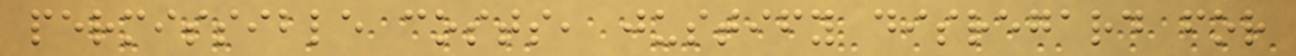permissible costs, justify disregard for
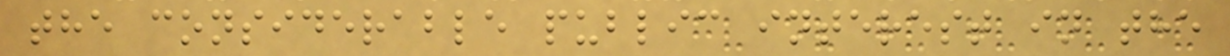the considerable public interest in the
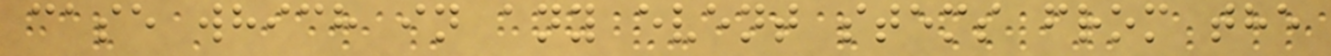case which in any event stems from the
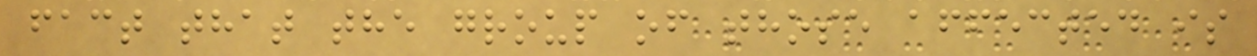fact that the group of those affected is
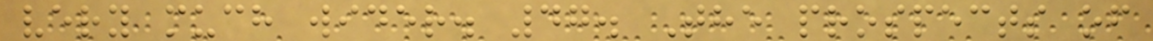very much wider. 47. The prospects of
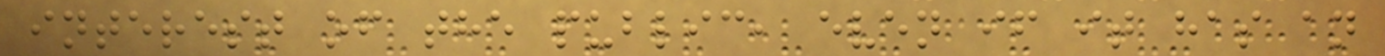interest of the public, even if it has an
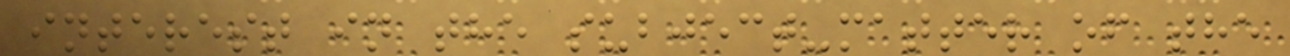interest in the subject-matter of the
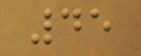45
